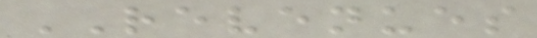REVENUES
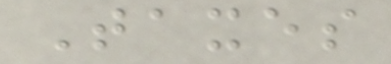Taxes
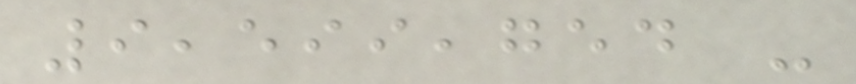9,599,754 -
